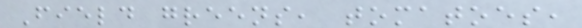Field greens, tomatoes,
